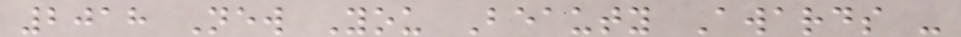2018 New You Beauty Awards -
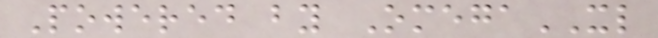Powered by OmegaXL
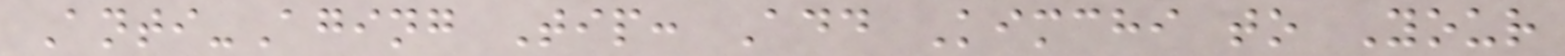Anti-Aging Tip: Add Kimchi to Your
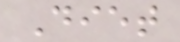Diet
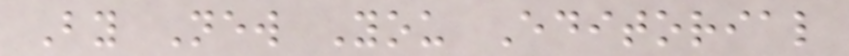By New You Editorial
